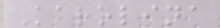Karolina
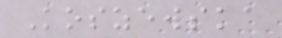Koszewska
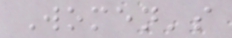Women's
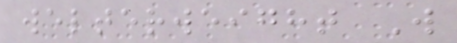welterweight W
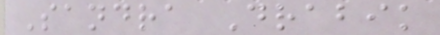Sandra Drabik
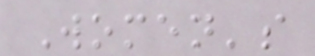Women's
